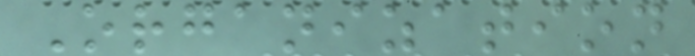Organization
